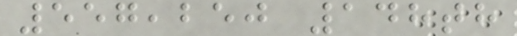557,250 148th
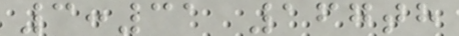3:31 167th
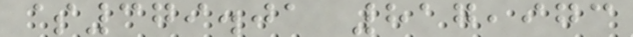$379.01 817,973
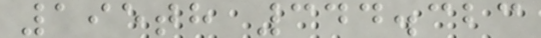195th 344.323
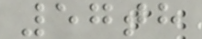57th
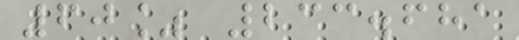60% 233.681
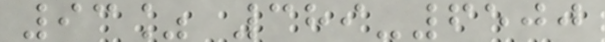93% 389-6500
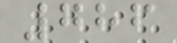786
